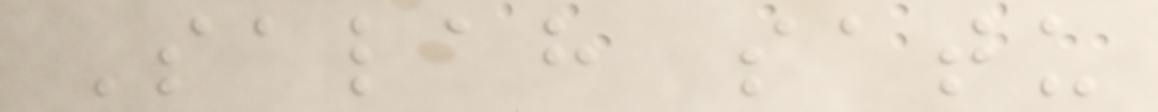Salah satu
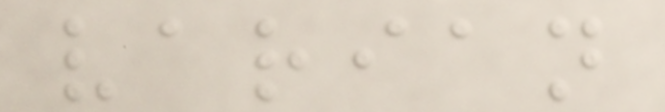varian
